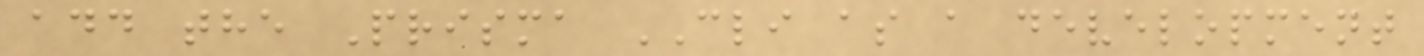add the Prisma CLI as a development
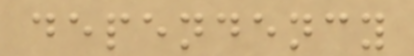dependency
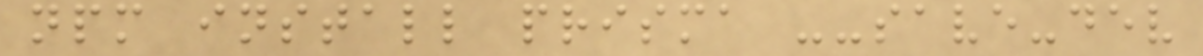npm install prisma --save-dev
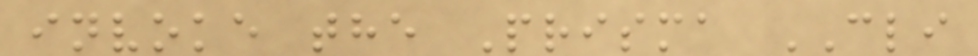invoke the Prisma CLI
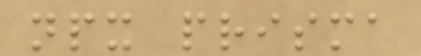npx prisma
